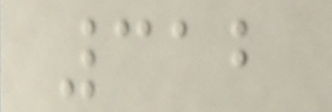312
